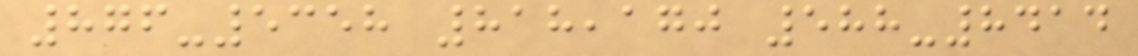876-5358 818,170 588-8414
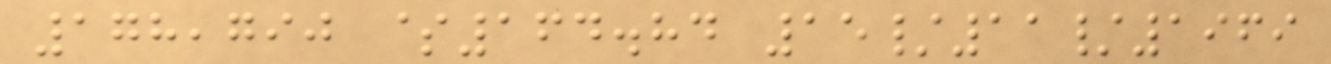178,790 $164.84 15/11/1969
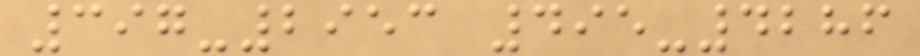397-2953 495-4286
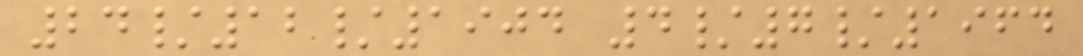24/12/1904 4/7/1964
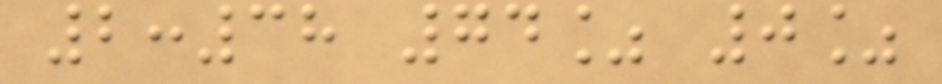2:38 74% 0%
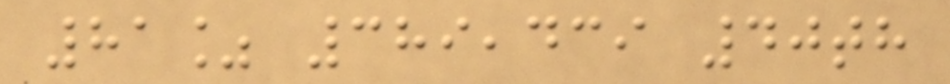81% 389,439 40th
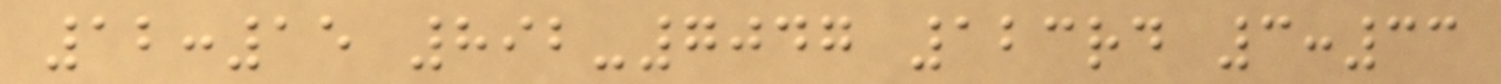12:15 892-7047 123rd 3:33
